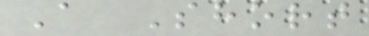A Short
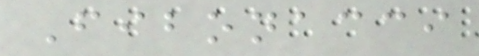Fibonacci
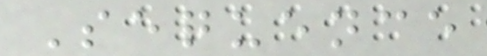Sequence
